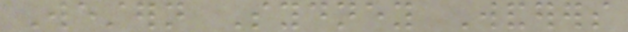Western Sydney Wanderers
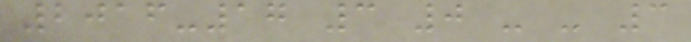2016-17 3 0 - - 3
